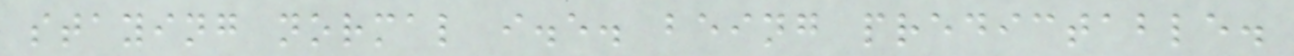staying normal i.e. being predictable.
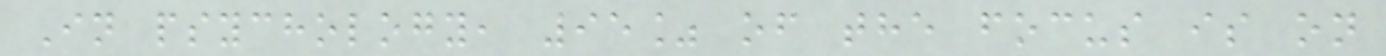In psychology, 95% of the focus is on
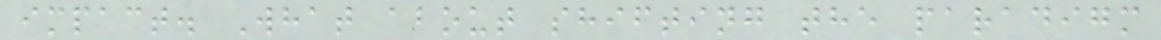impact. What about shifting the paradigm
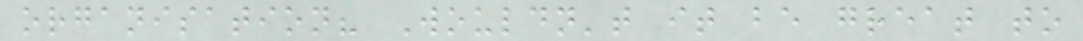organisation? Wouldn't it be great to
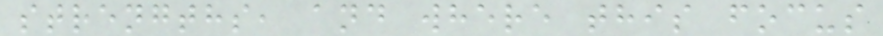strengths, and where this focus
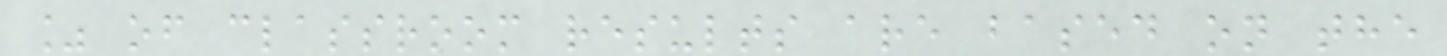% of classroom results are based on the
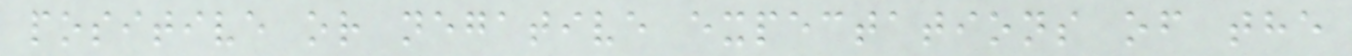positive or negative expectations of the
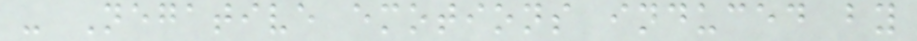- Negative emotions induced by
